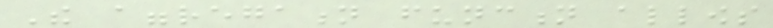The aggregation function allows
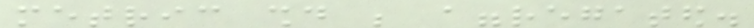metric should be aggregated.
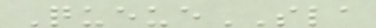QueueSLA
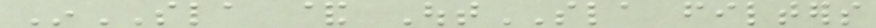InSLA & OutSLA filters
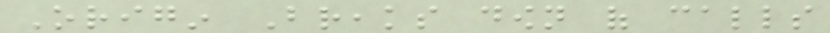Origin Breaks down of calls
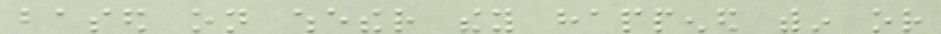based on whether they happened within or
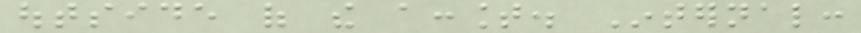outside of the account. Internal:
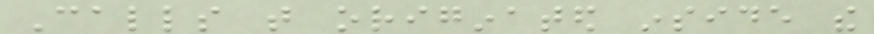Calls that originated inside the
